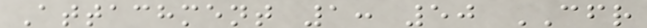Attachment 1: 50 CFR
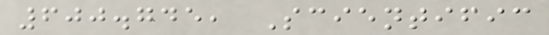600.745, Scientific
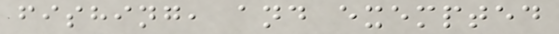fishing, and exempted
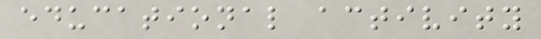educational activity
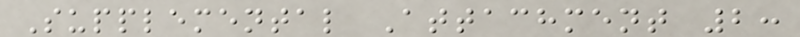Supplemental Attachment 2:
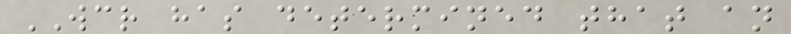WCR has determined that an
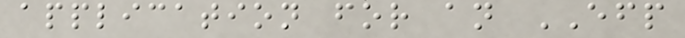application for an EFP
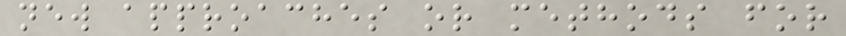new approaches or methods for
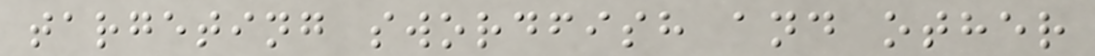targeting swordfish and other
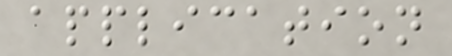application
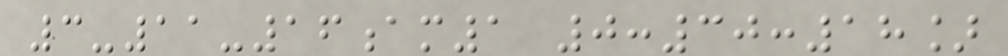3-11-16am1 0:30:18]
